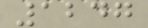1247
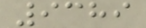9389
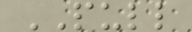PULL
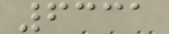6331
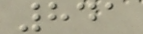841
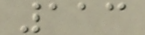113
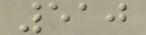510
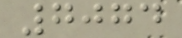7074
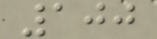100
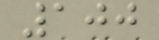100
